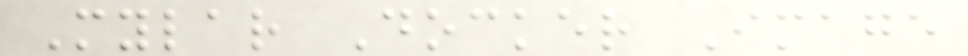Mylar Docker Image
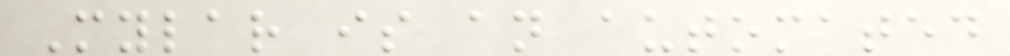Mylar is an automated
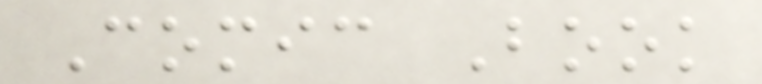Comic Book
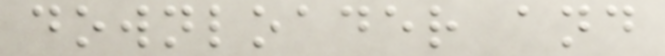downloader and
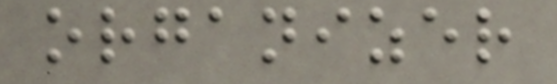organizer
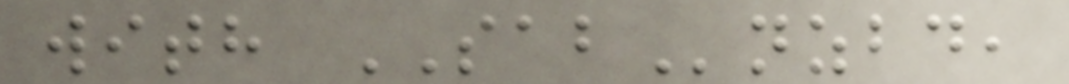with SABnzbd,
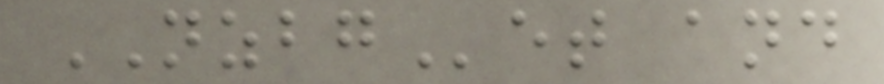NZBGet and
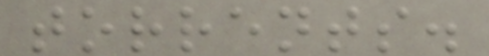torrents.
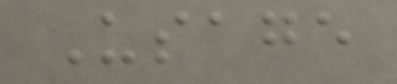Usage
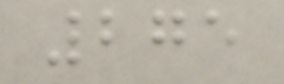275
